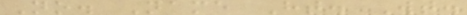No. Name Ht. Wt.
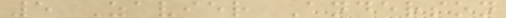5 Zavier Anderson
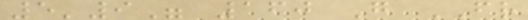5'9" 160 G FR
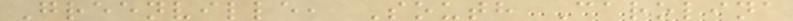Greenville, South Carolina
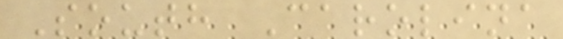South Carolina
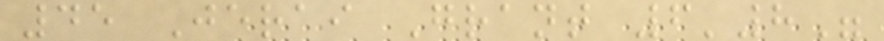45 Jerai Grant 6'8"
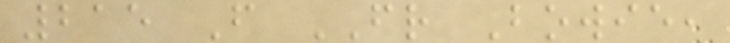215 F FR Bowie,
